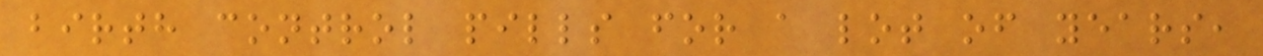birth control pills for a lot of years,
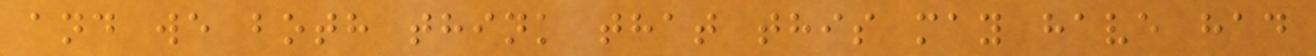and we both think that this may have had
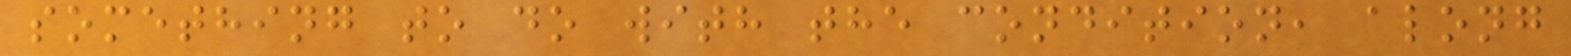something to do with the condition, along
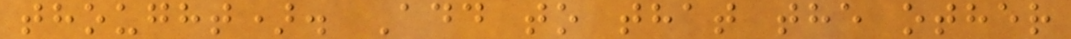thought). Add to that the other
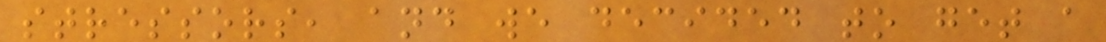stressors, and we decided to get a
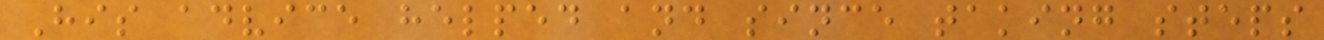His advice helped and since taking steps
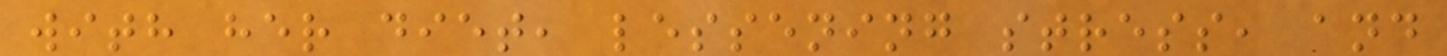with her diet, lessening stress, and
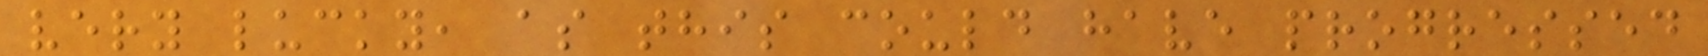very lucky, as this could have progressed
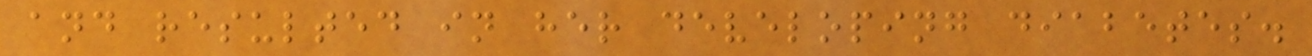and resulted in her developing diabetes.
